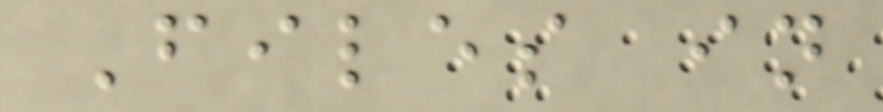Files in
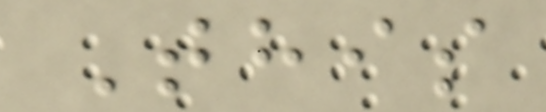This
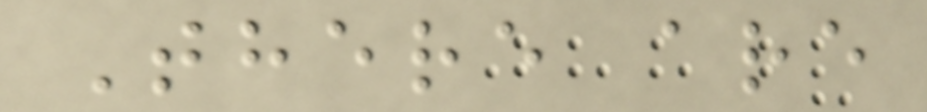There are
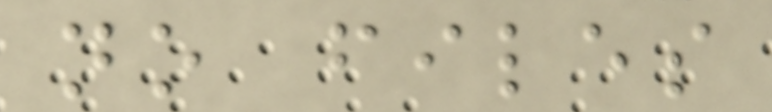no files
